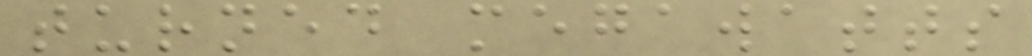turned megawatts
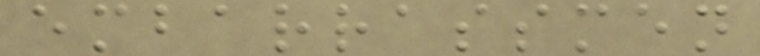embarrassmen
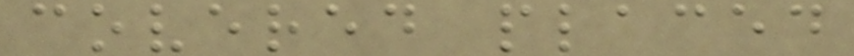covered placed
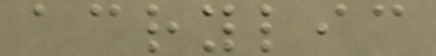acrylic
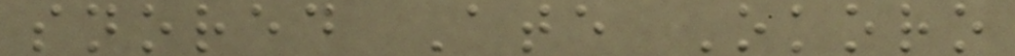snored Ate Okoro
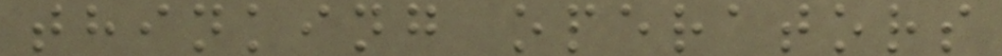thinking operators
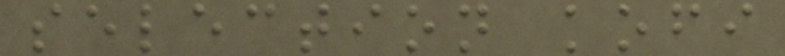selection kofi
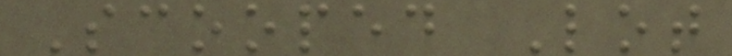Scooped Lot
